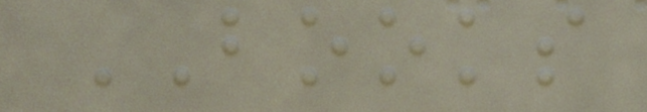BOOKS
